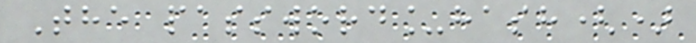The password_hash()
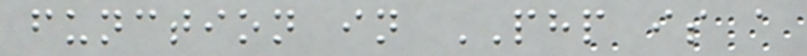function in PHP is a
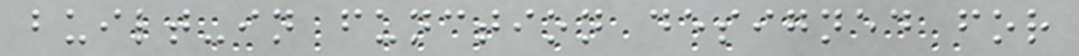built-in function designed for
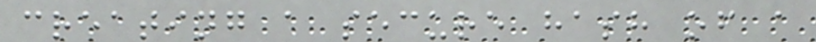creating a secure hash of a
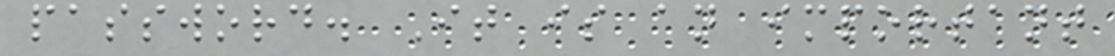password. It is an important
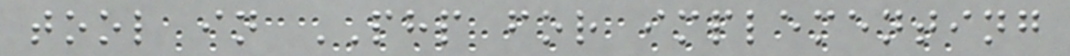tool in PHP for implementing
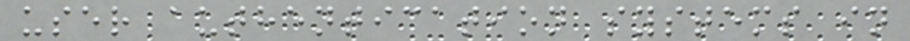user authentication systems in
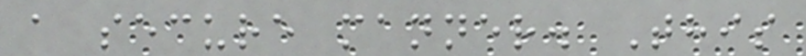a secure manner. This
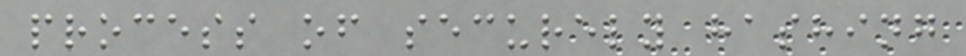process of securely hashing
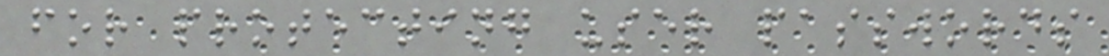for protecting user passwords
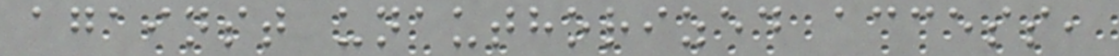against unauthorized access,
